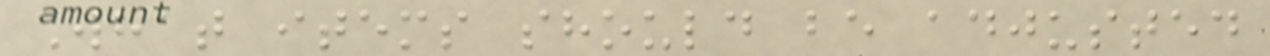What items should be adjusted
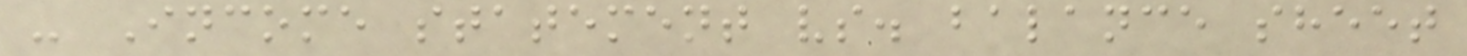- Income statement vs. balance sheet
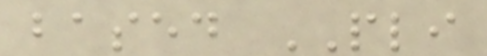based PLI
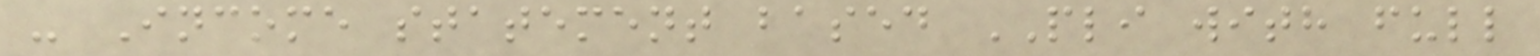- Income statement based PLI with full
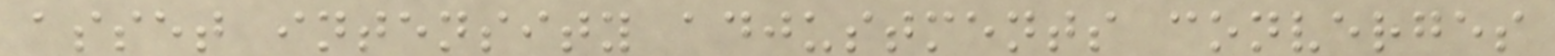asset intensity adjustments converges
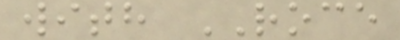with ROCE
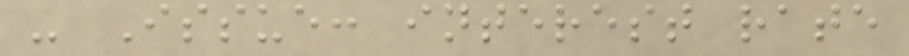- Issue: interest rate
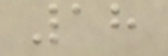18
